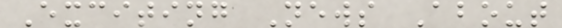Exciting News About
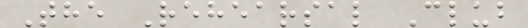The Rehearsal Club
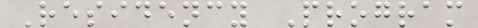Residency Program
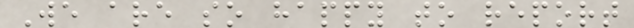We are so happy to report
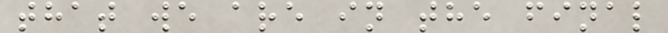that we are in the final
